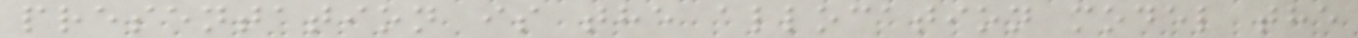presentation is the allocation model the
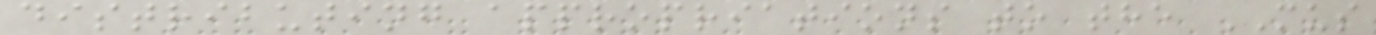distributing appropriations to the MUS
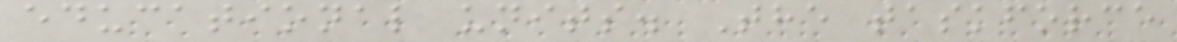educational units. The taskforce
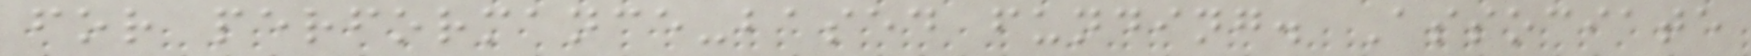for performance-based funding. Associate
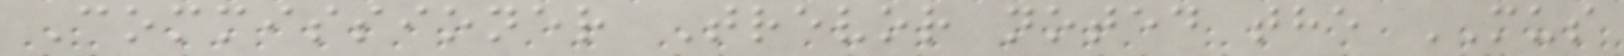Commissioner Trevor noted the MUS
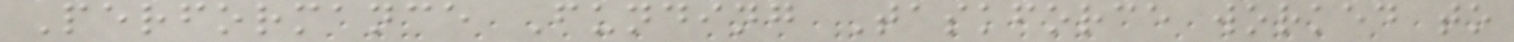Performance Funding Taskforce worked to
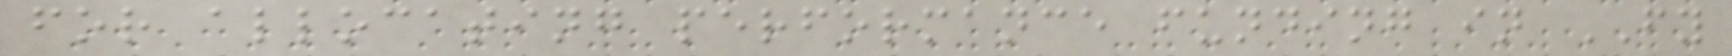for allocating performance funding in FY
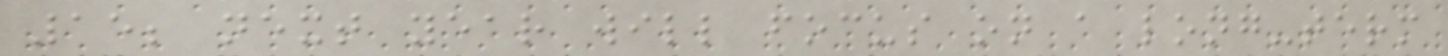15; next year will focus on a long-term
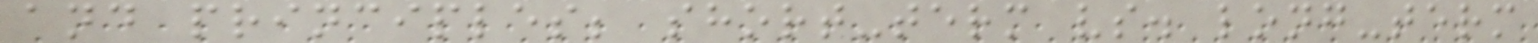and principles; short-term vs. long-term
